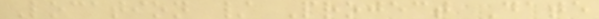Location / Project Date
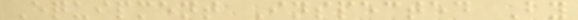Equipment Inspected By
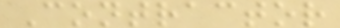Contractor
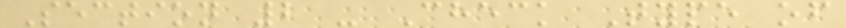Section 2 - Check Type of
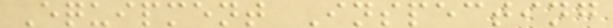Equipment Inspecting
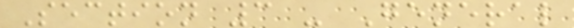Section 3 - General
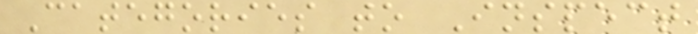Categories to Inspect
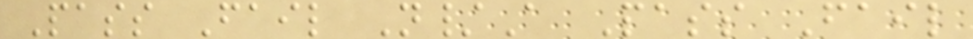Pass Fail N/A Pass Fail
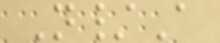N/A
